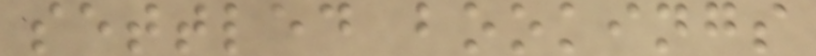settled bookings
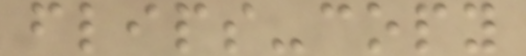flips-copy
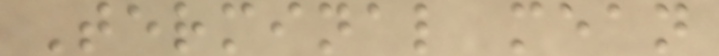Terminal mean
